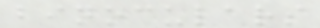binoculars
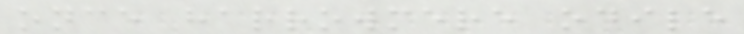once harrowmere odile
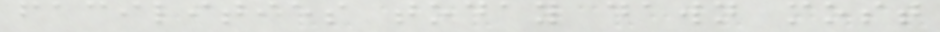facilities today dawn most
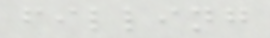filling
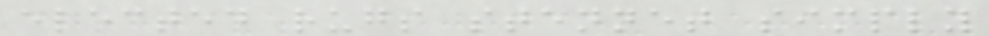elected rugs stennet simply
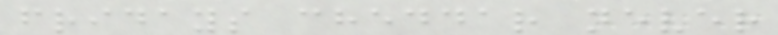fridays cheddar never
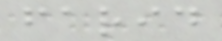farid
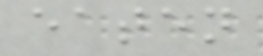eaten
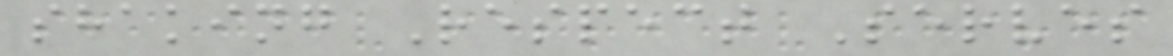shaking Respect Serves
